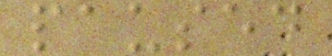paused
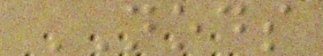NODS
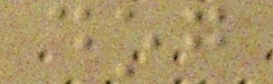dog
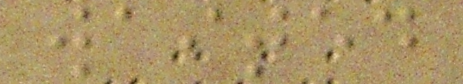waited
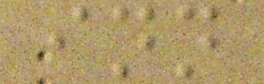inn
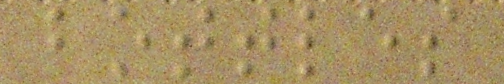bottles
